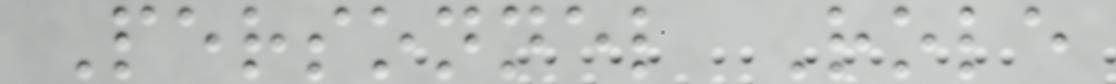Personnel Role
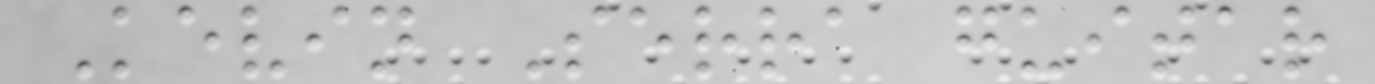Kevin Serra guitar
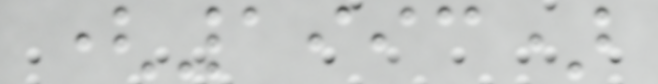(1993)
